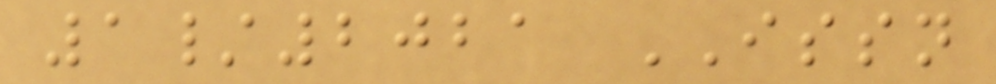1/2021 ISSN
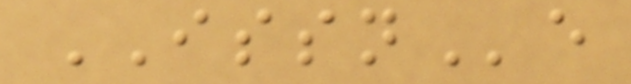ISSNe
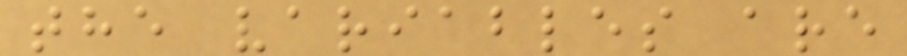the variables are
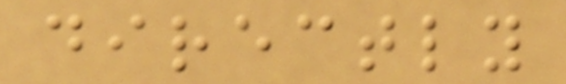directly
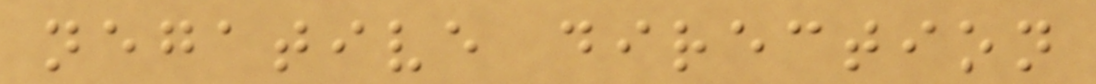negative direction
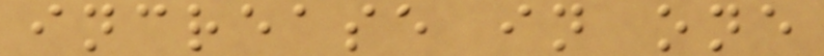increase in one
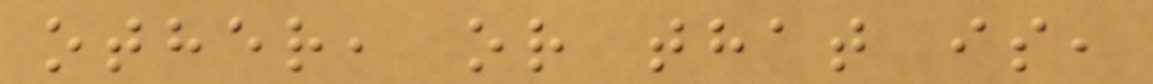other, or that is,
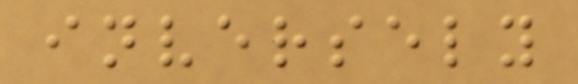inversely
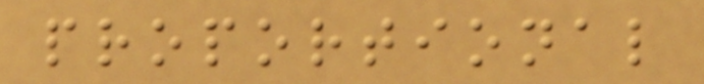proportional
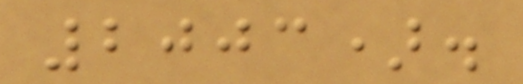2003).
